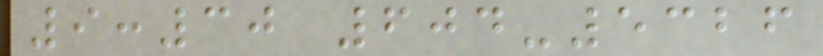9:30 604-5326
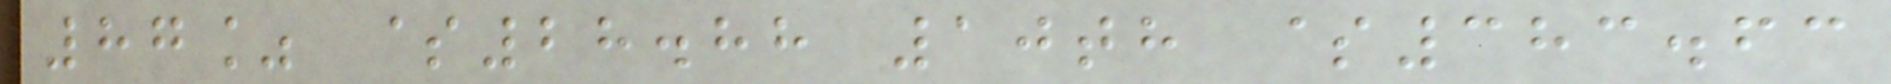87% $28.88 10th $383.63
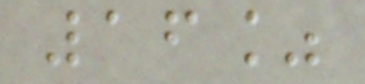16%
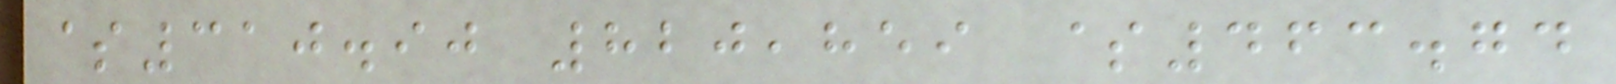$310.90 820,859 $463.74
